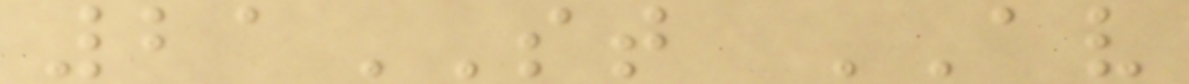21ST AV
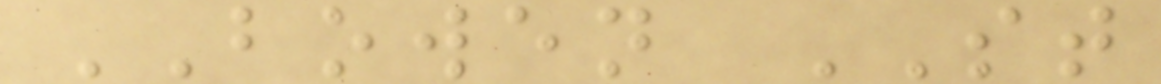BOWEN ST
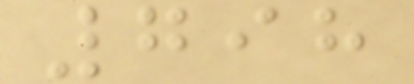798
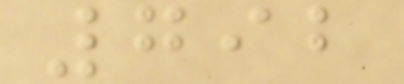792
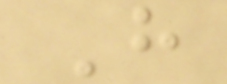H
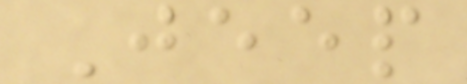Jeep
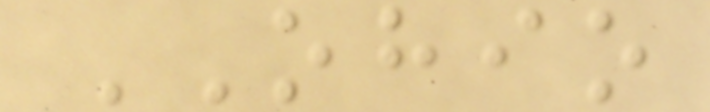OHIO
